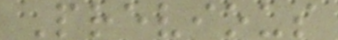Previous
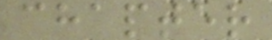chapter
